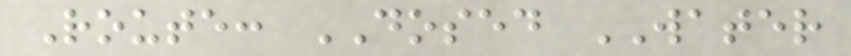Route: DOSED WATER
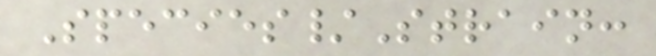Species/Strain:
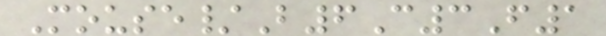Mouse/B6C3F1
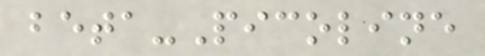beta-Picoline
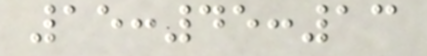15:45:13
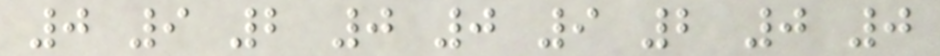0 9 2 0 0 9 2 0 0
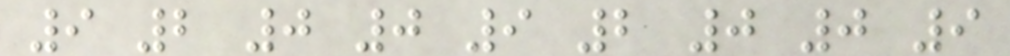9 2 0 0 9 2 0 0 9
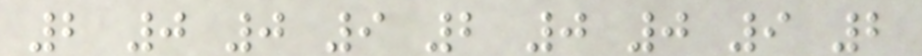2 0 0 9 2 0 0 9 2
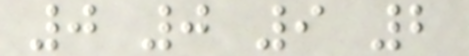0 0 9 2
